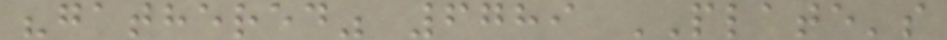"gathered" 6789 PLATE's
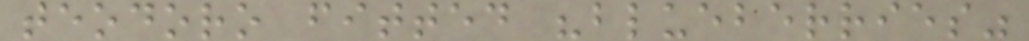teodoro fitted "blueberries"
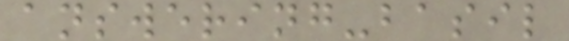answering-basil
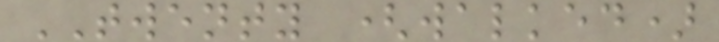TWENTY (walked)
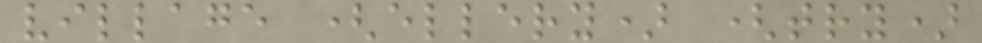village (ellery) (try)
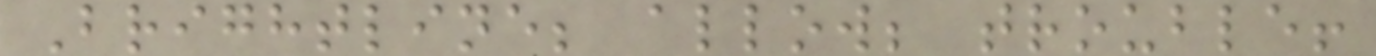Brightline; allow; trouble!
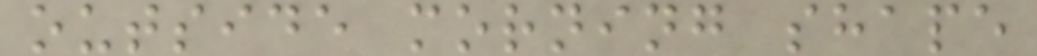outside morning shape
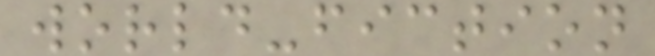world-fiction
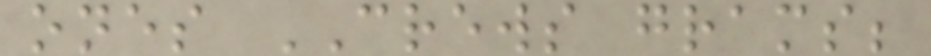ones CREWS grams;
